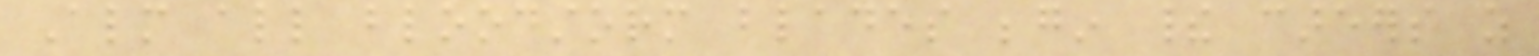Almost all bloodstorm blades begin their careers as
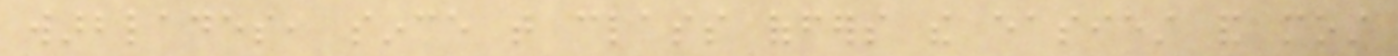warblades, since that class offers the easiest and most
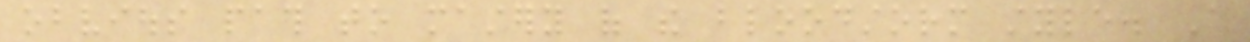obvious path to mastery of the bloodstorm style. A
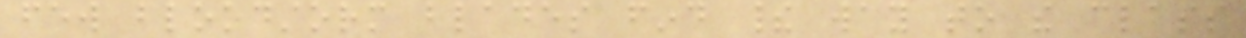few bloodstorm blades find their way to the class
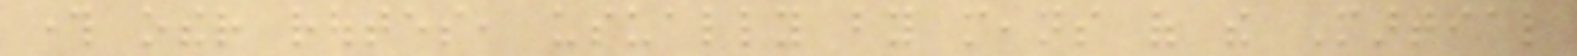through other routes, usually by means of the Martial
